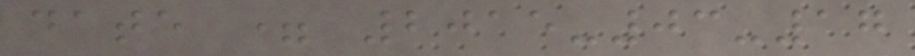date = 2015-03-17
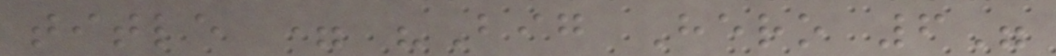title = "Big Hero 6"
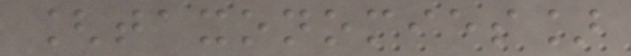[taxonomies]
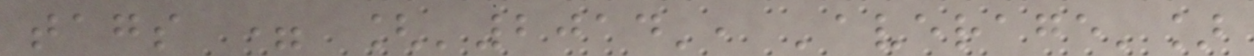tags = ['2014', 'average']
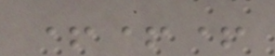+++
